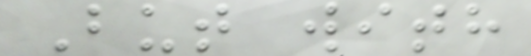But with
